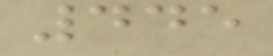445
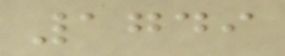1749
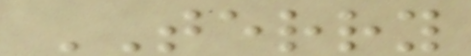TERRY
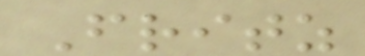Fritz
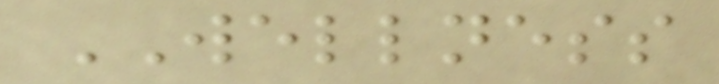WELLNESS
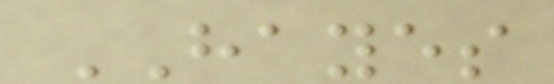HAYES
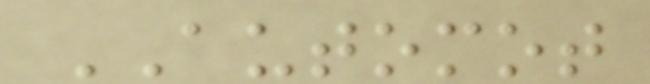AUTOMOT
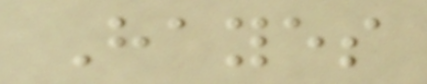Hayes
